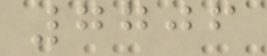7706
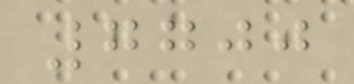7700
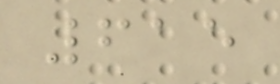615
